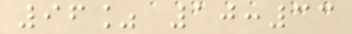96% 10:33
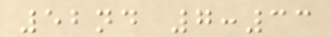52nd 7:33
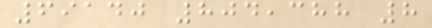69140 804,388 8
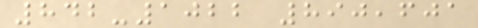842-1022 890,601
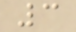3
